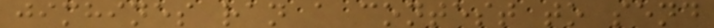jimhines ran a contest to send
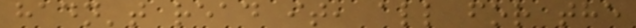hadn't read it, all for the
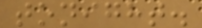tonight.
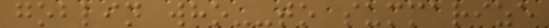goblin who--to summarize
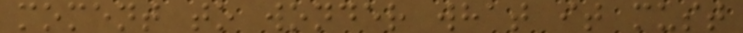moment to wonder what it must
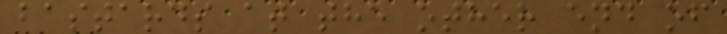bastards at the other end of
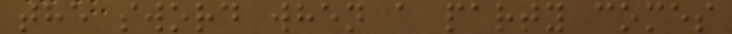the sword when a party comes
